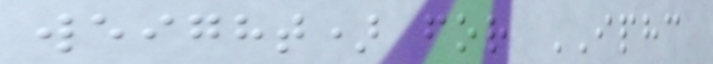weight) for IPHC
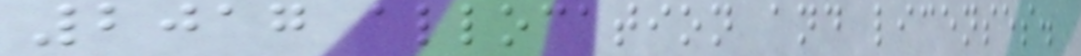2017 allocation and licenses.
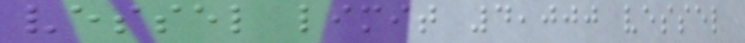vessel limit 4,000 vessel
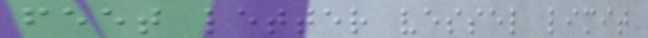feet letter vessel limit
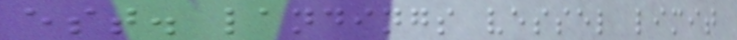est. landings vessel limit
